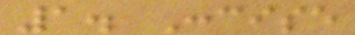1. Concise
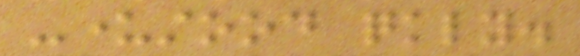-understood quickly.
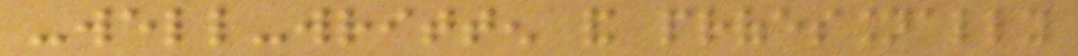-well-written and professionally
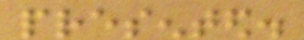presented.
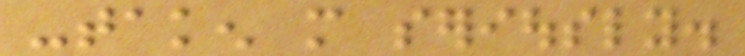-taken more seriously.
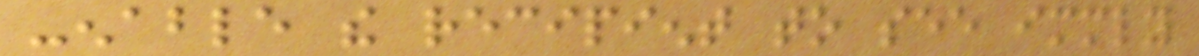-enable the recipient to see immediately
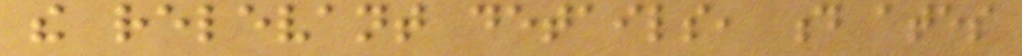the relevant details, d ates
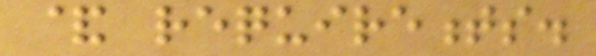& requirements.
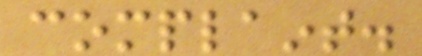complaint.
